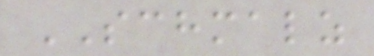SCHMALZ
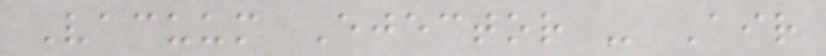Vacuum Ejector - Air
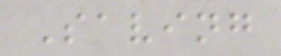Saving
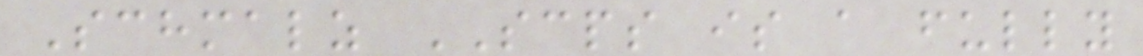Schmalz SCPS is a fully
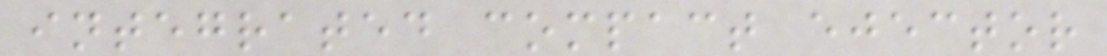integrated compact ejector
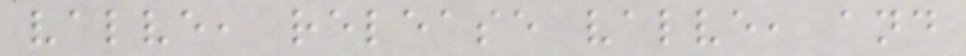valve, release valve, and
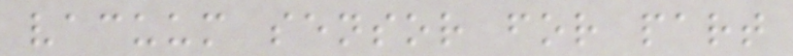vacuum sensor for part
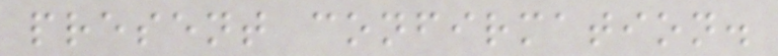present confirmation.
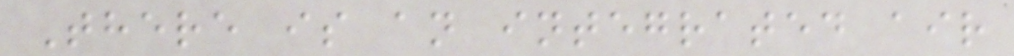There is an integrated air
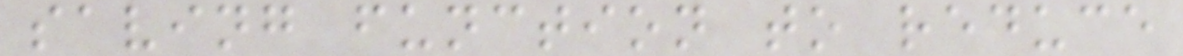saving function to reduce
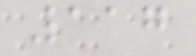117
